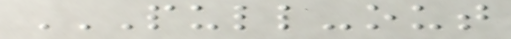PULL-OUT
